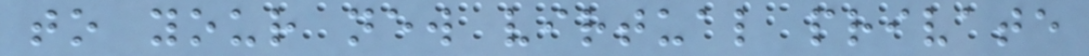to your new virtual private
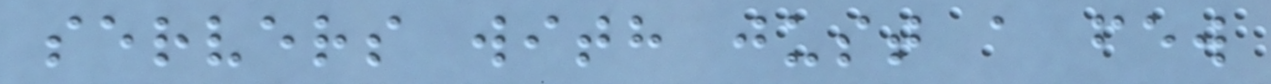servers with just a few
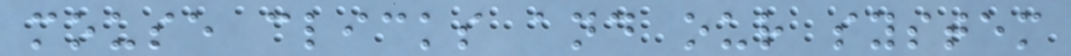mouse clicks and our system
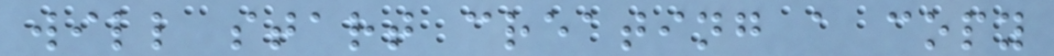will start creating a copy
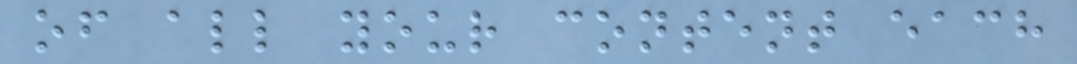of all your content each
